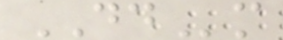DDm
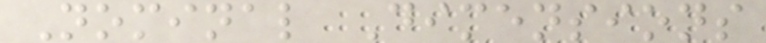Nominal Dimensions
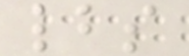lbs
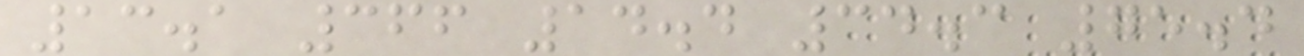13.1 366 14.4 34.3 75.4
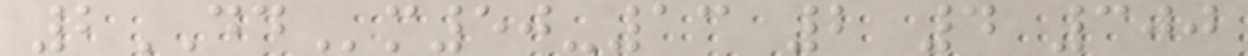2DDm50-13 2 4 300
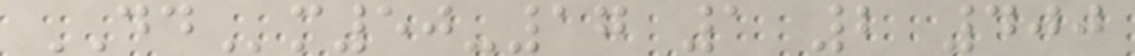DDm50-17 1 2 400
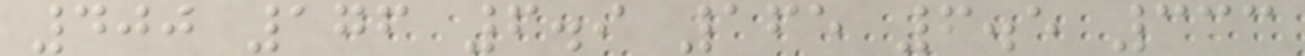400 176 6.9 165 6.5 333
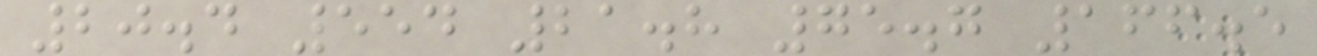20.4 554 21.8 75.7 166.5
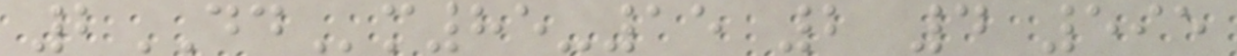2DDm85-15 2 4 595
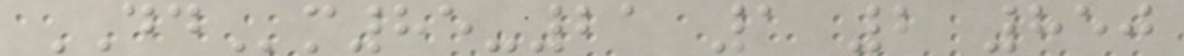DDm85-21 1 2 850
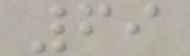69
